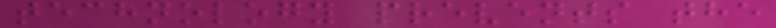technology prevents the
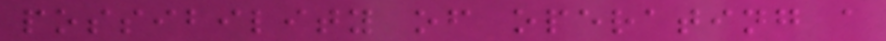possibility of operating a
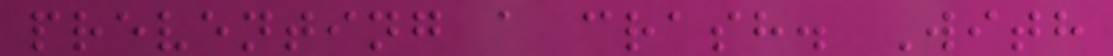preventing a crash. With
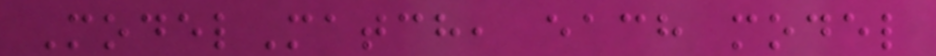ModelMatch, each model
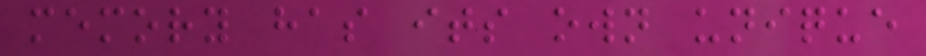memory has its own unique
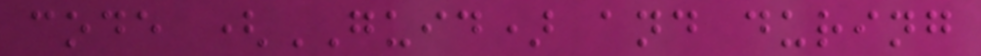code (GUID) and during
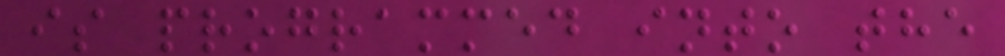is programmed into the
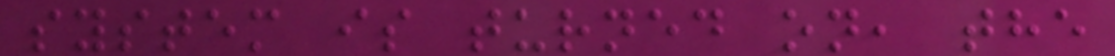system is turned on, the
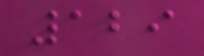129
